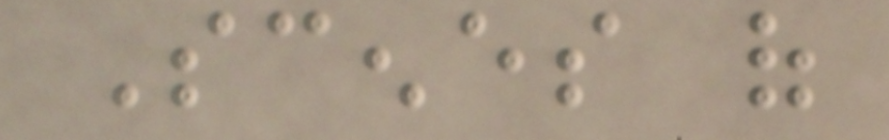Scenes of
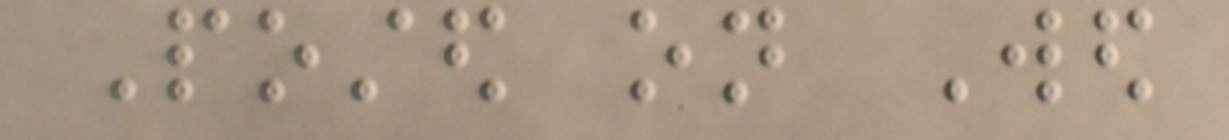Posted on Wed
